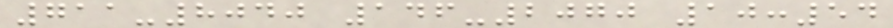711-8040 146-2070 10:54
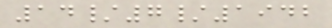14/7/1942
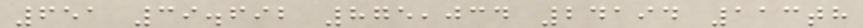651 39.692 875,034 24194 113th
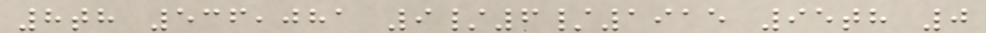8th 536,081 9/6/1915 95th 0
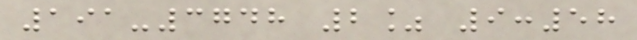191-3748 2% 9:58
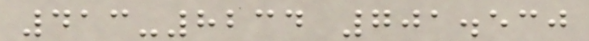413-8234 701.530
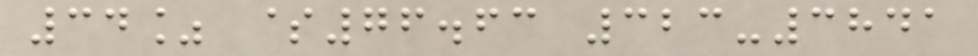34% $76.63 323-3841
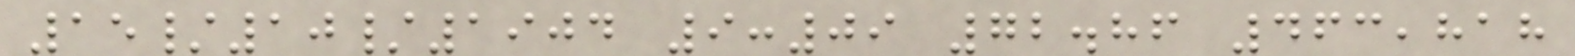15/10/1904 9:09 72.86 463,818
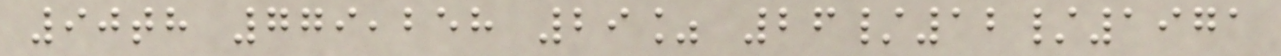90th 779,258 29% 26/12/1971
